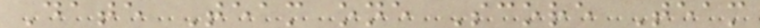Date Team one Score Team
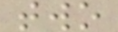two
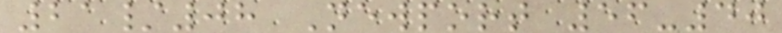21/08 Newport 56-40
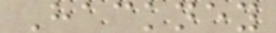Hackney
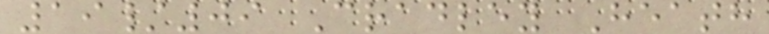19/09 Cradley Heath
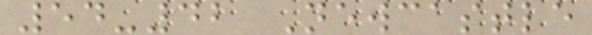54-42 Newcastle
